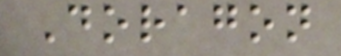Doragon
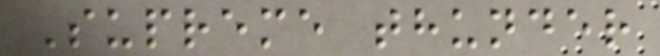Supreme thunder
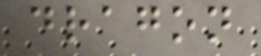dragon
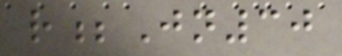r;Jn30
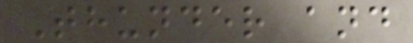Thunder and
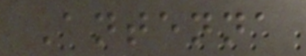Antenna
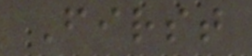First
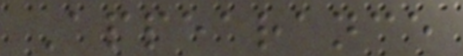Appearance
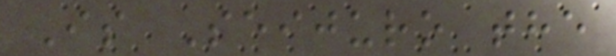Is Seijuro the
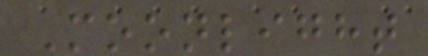Moonlight
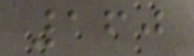160
